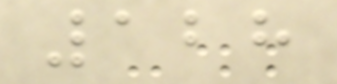128
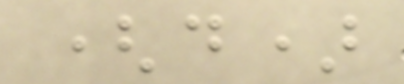(d)
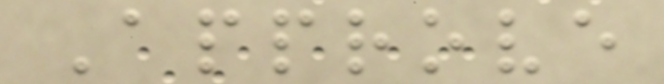Approve
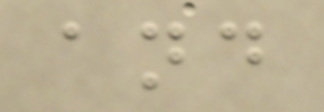and
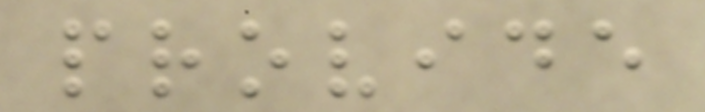provide
